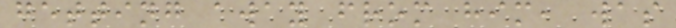getting away from him, was
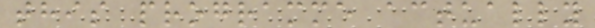this programme actually
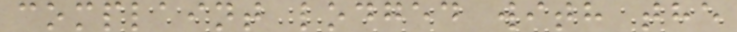complaint lodged with the
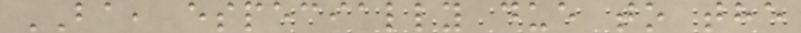BA, especially due to the
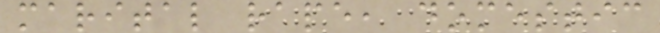marital rape, domestic
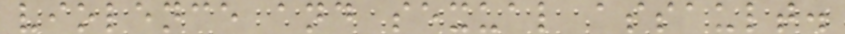violence and sexual assault.
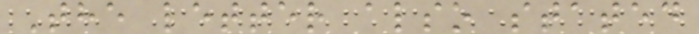The letter also stated
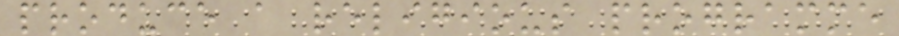produce a religious programme
